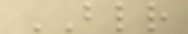BLR
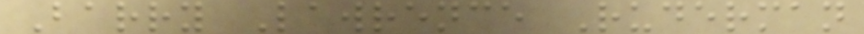Barry Lawrence Ruderman
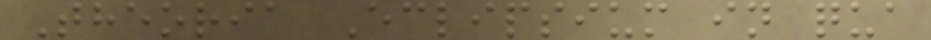Theoria Eclipsium in qua
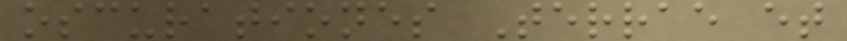oscurationes Terrae et
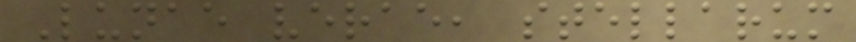Lunae verae, stellarum
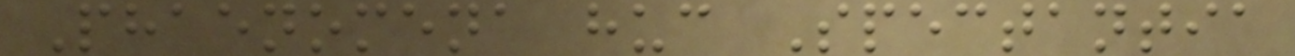Phaenomena huc Spectantia
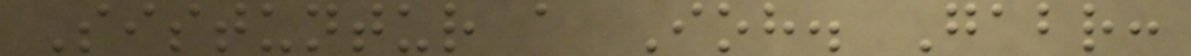Sistuntur a Ioh. Gabr:
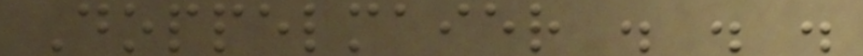Doppelmaier . . .
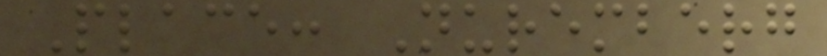Place: Nuremberg
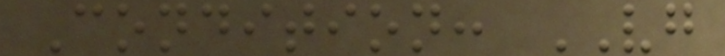Condition: VG
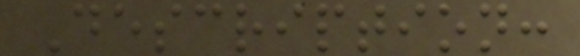Description:
